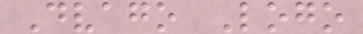Dvago Logo
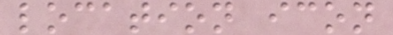location icon
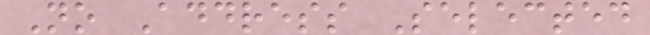No Address Selected
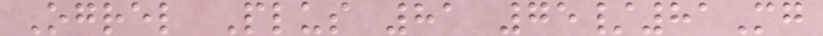Ogrel Plus 81 75/81Mg
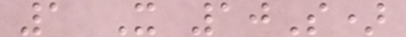1 X 10S)
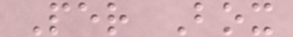Per Box
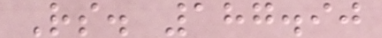Rs. 187.90
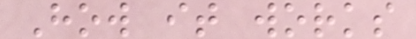How it works
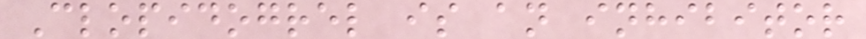Clopidogrel is an inhibitor
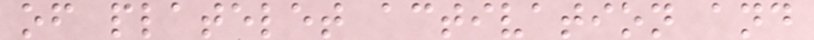of platelet activation and
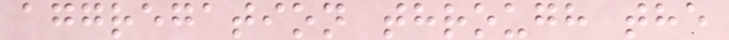aggregation through the
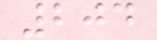204
